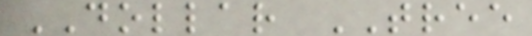DOLLAR TREE
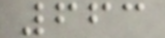663
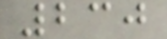230
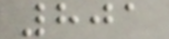801
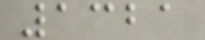1321
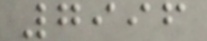7996
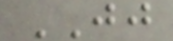JJ
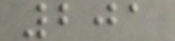201
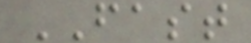FAST
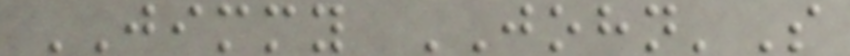JIMMY JOHN'S
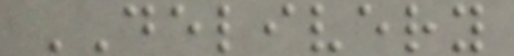DELIVERY
